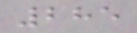285
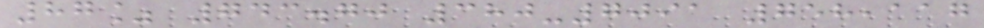87% 743.70 380-7091 758,117
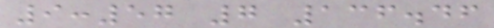9:57 7 136.46
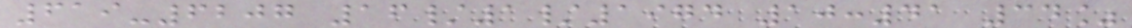619-6207 16/1/1974 10:41 34%
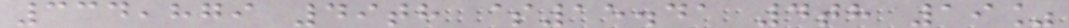334,879 49th $15.41 4th 19%
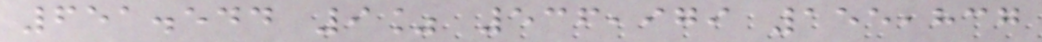651.544 9% 536,979 155,837
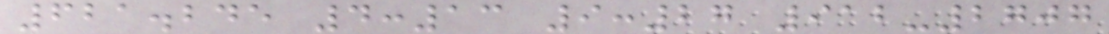621.245 4:13 9:27 912-2707
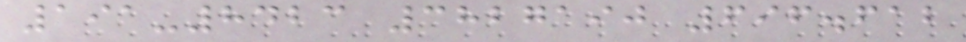191-8423 3827190 696.612
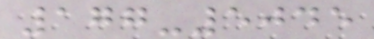177-5045
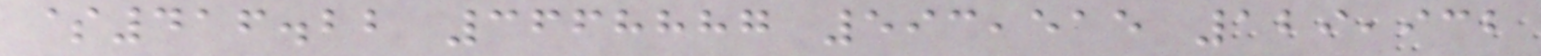$416.22 3668887 593,515 129,932
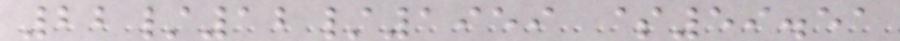22/12/1959 $59.51
